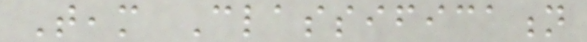Team Classification
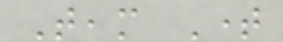Team Time
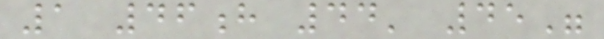1 46h 44' 45"
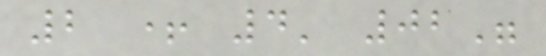2 + 4' 02"
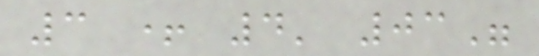3 + 4' 03"
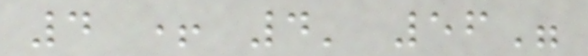4 + 4' 56"
